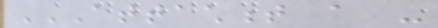ATTACHMENT A -
